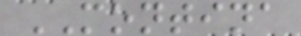MONTINA
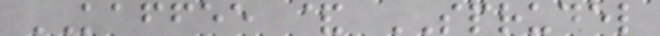KAFFEE & SPRUDEL
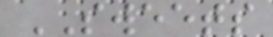SWEETS
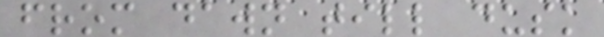from dawn till dusk
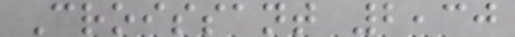Croissant 2,30
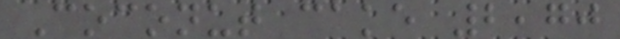Coconut cake 2,70
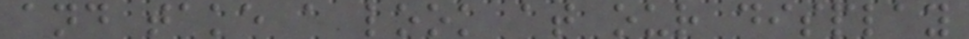and take a look at our display
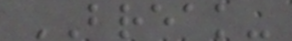BREAK-
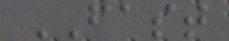FAST
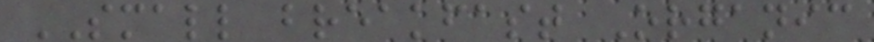SMALL breakfast Organic
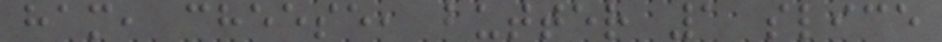ham, cheese, butter 1 slice
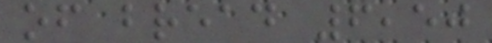of bread 6,50
